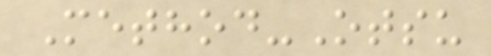Method-Otsu
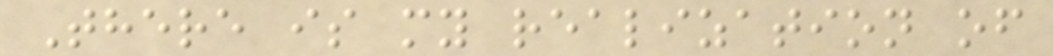There is my realization of
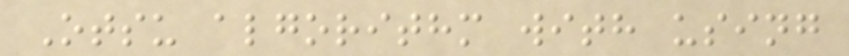Otsu algorithm with using
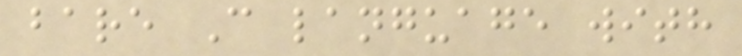bare C language with
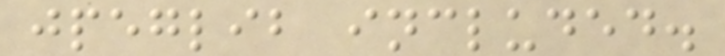jpeglib included.
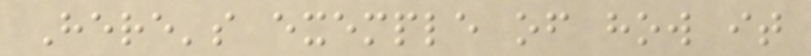Here's exemple of how it
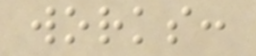works:
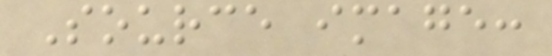Source image:
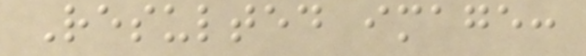Resulted image:
